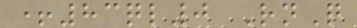+83ql0 RnQ
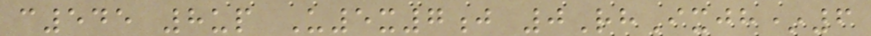c545 8up U5x7j 0RhIxjh*6
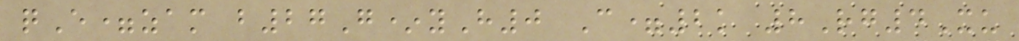qE=zam b27G*yH0 C=2k 8Rg4Xu
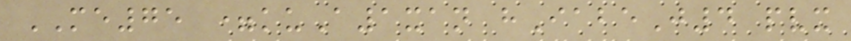ME75 =kuA1xan hIabeJ4 pvx
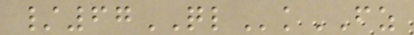/67QLkFZ
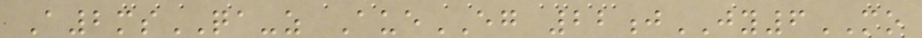A2msQA-z AueEG 22jJY6MO
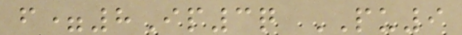f=8Ip3q PU9
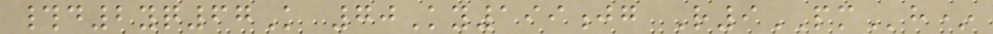#d2yq67K 70Ky199jg R9PMh*
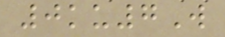0ku7W
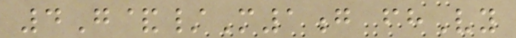4G&/M1g fhVy
